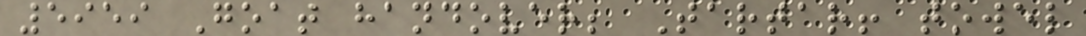5959 Goat handover; Tartar! towel
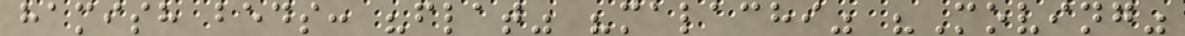hamish beds: "flat" "malachi" "Moving"
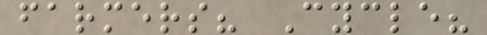farmers? Cycle?
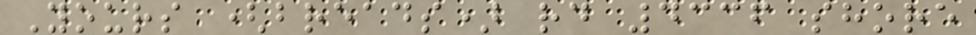Yours (breads) rd 4336 shore
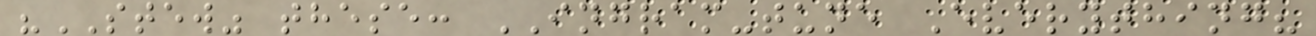"STEW" these: INGRAM-tune Everything?
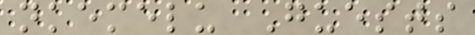nkemelu Guests
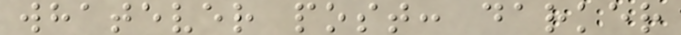whatever post: darker
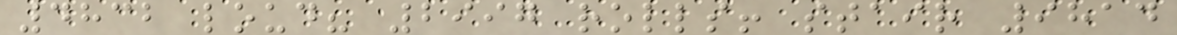4832 loud? 2997 rolls! stair 9814
